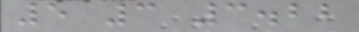5 3 3.22
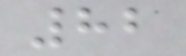82
